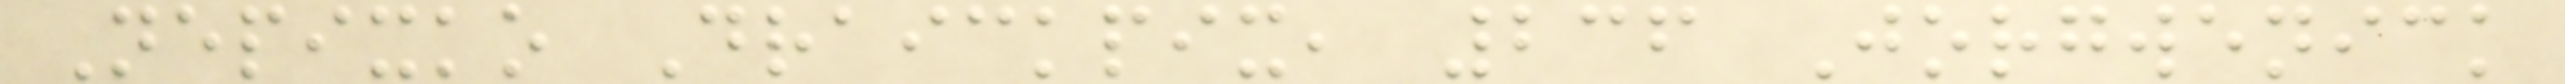Nepixko Draickpix, 236 Jorgwenick
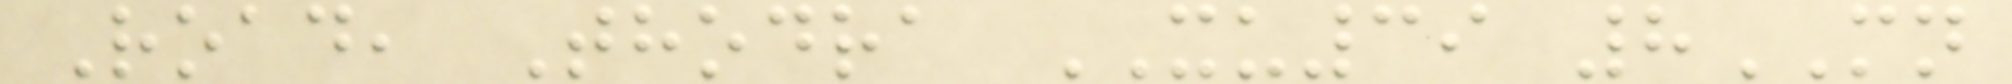Road, Thodra XU39 8MN
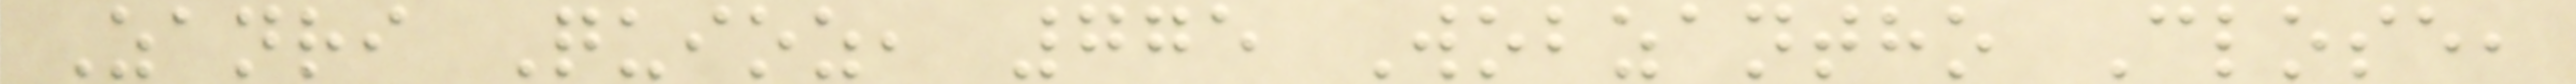Zanri Quioz, 775 Wobzantho Close,
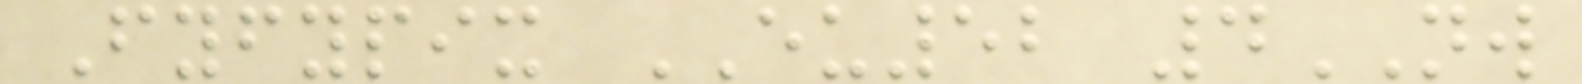Fyfypix EU52 4NW
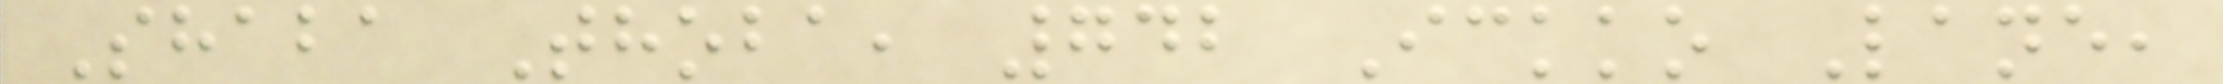Shaba Thoba, 742 Ickko Lane,
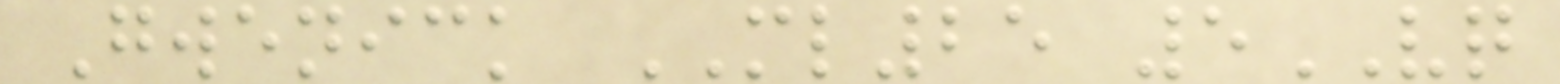Gwenick ML25 5VQ
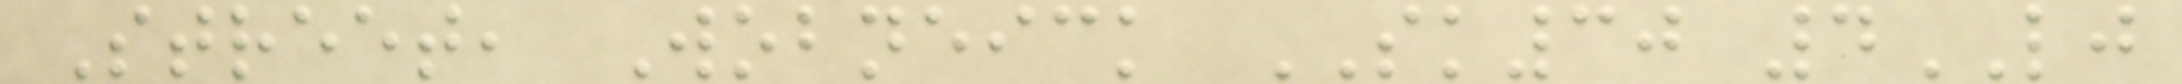Street, Wobneick SK30 4LJ
